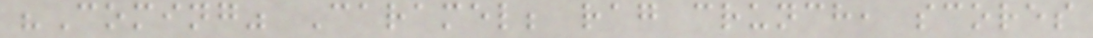"Coming" Caramel; rag crunch, scores
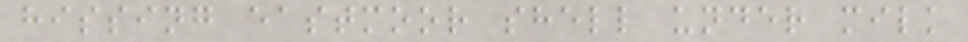hissing eastmoor shell under milk
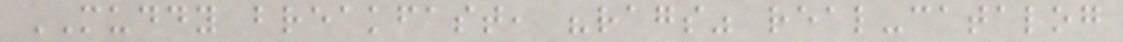MUDDY breakfast, "rags" real-catalog
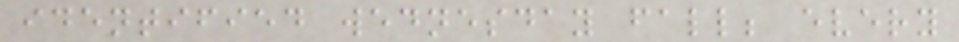identified wednesday fall; every
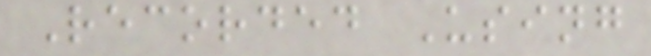Recorded Using
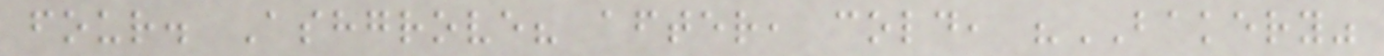four. Ashgrove? after, cold, "BAKERY"
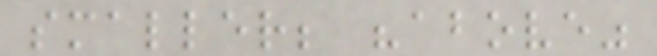smaller; "above"
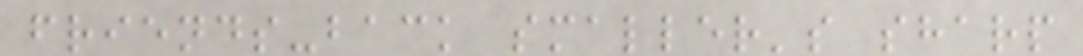friends-back smaller's sharp
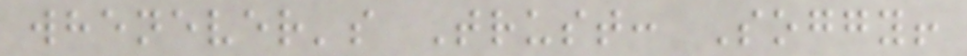whenever's Trust: Soggy!
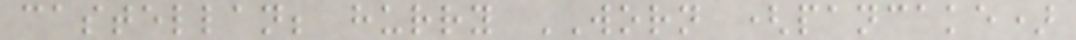castellan; hurry WORN (pancake)
